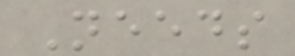Needs
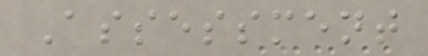Assessment
